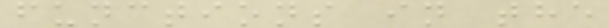functions in the
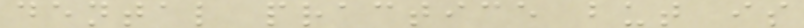dental practice but is
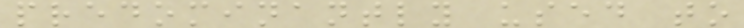predominantly used to
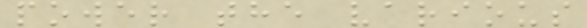power the various
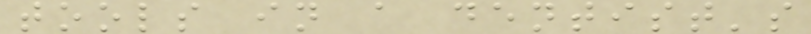tools in a dentist's
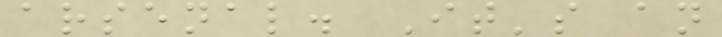arsenal. It's an
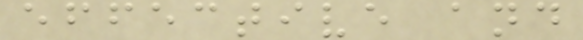effective and
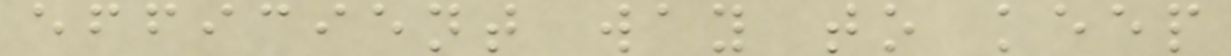efficient way to keep
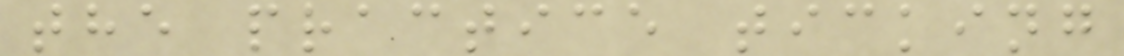the practice ticking
